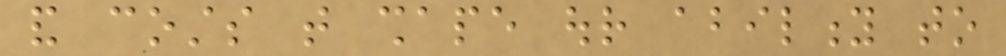and costs that shape our ability to
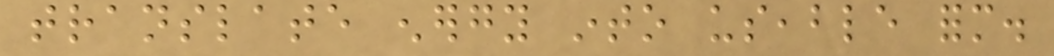translate energy into useable form.
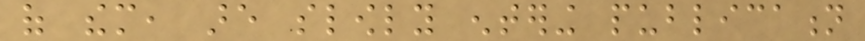of them, are slowly entering publication
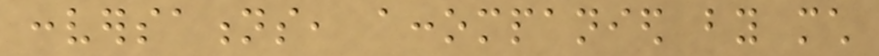conversations, accompanied by much
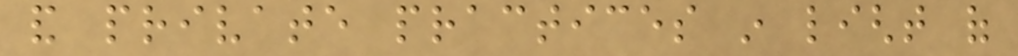and private practices in light of
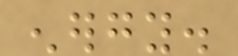energy.
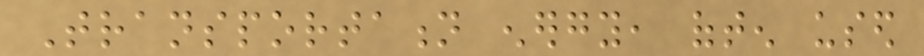Transportation energy, often used
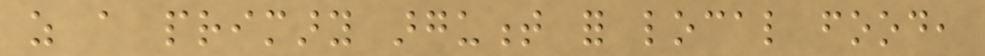as a primary argument for local food,
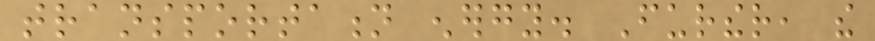transportation energy. Further, the
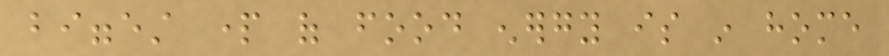biggest part of food energy is in home
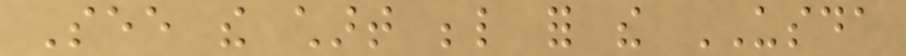See the chart below for the USDA
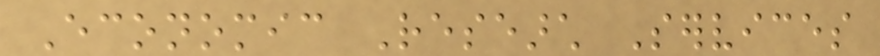Economic Research Services
